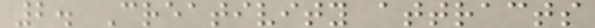2. Creativity attracts
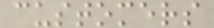customers
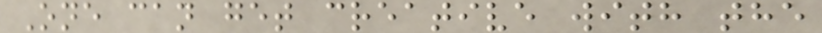One can get creative with the
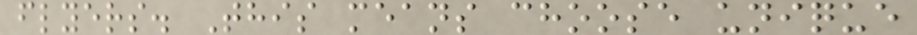flyers. This means choose unique
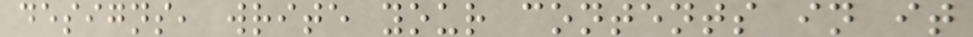designs, write your contents in it
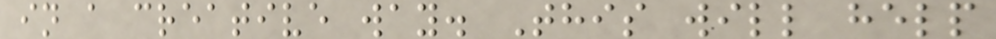in a creative way. This will help
